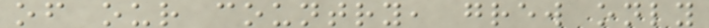of our country, grew only
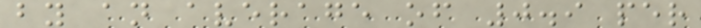by an average of 0.9 per
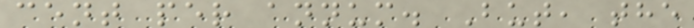cent per annum. But, the
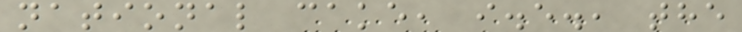national cake, i.e., the
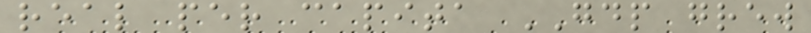real per capita GDP grew
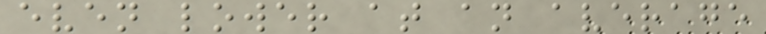even lower at an average
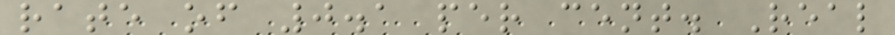rate of 0.1 per cent. Real
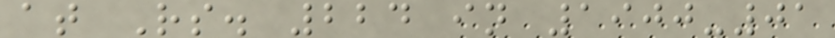at Rs. 224 in 1900-01
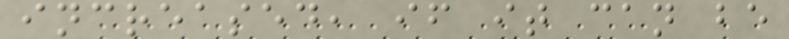increased, if it can be
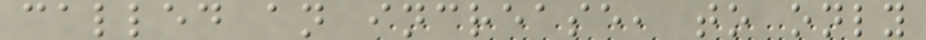called an increase, to only
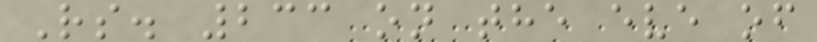Rs. 233 on the eve of
